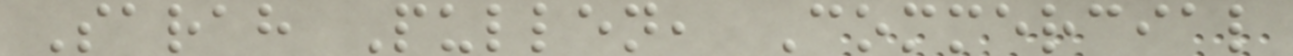Sarah Pullen, Commercial
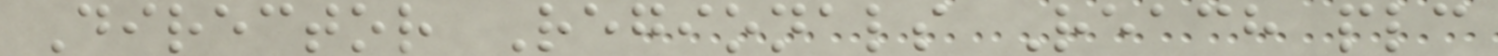Director Regionals Reach plc
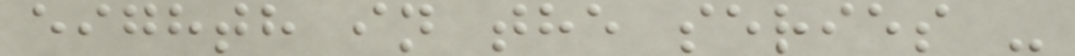eighth in the series -
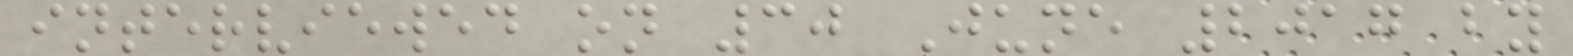interviewed on 30 June 2017 by
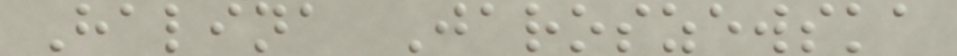Halina Jaroszewska
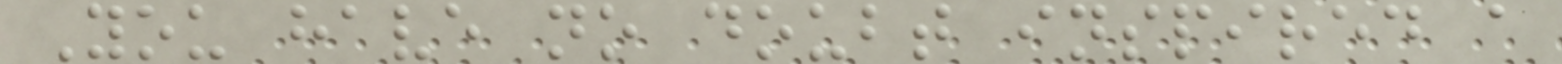You have no doubt inspired a
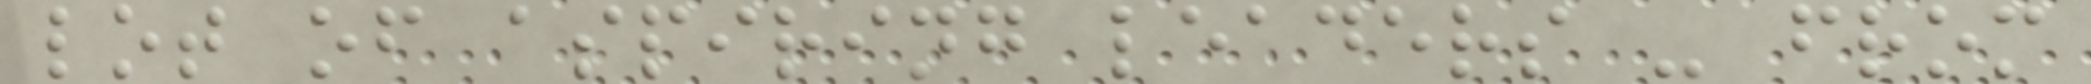lot of aspiring leaders - from
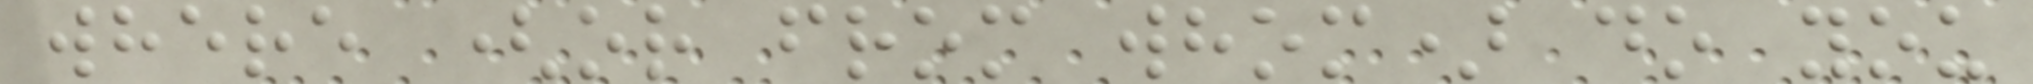where (or from whom) do you
